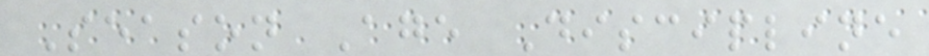Season Age Discipline
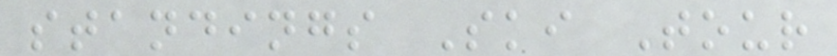standings Ski Tour
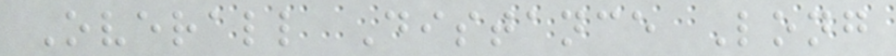Overall Distance Long
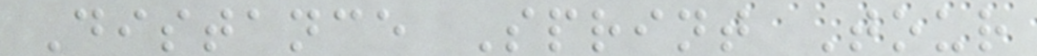Distance Sprint Tour
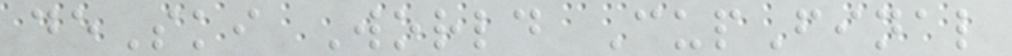deSki World CupFinal
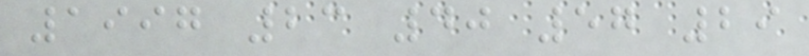1997 23 40 57 29
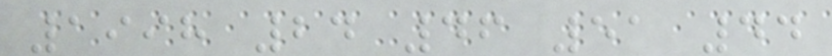1998 24 46 51 44
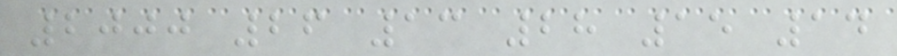2000 26 13 28 15 14
